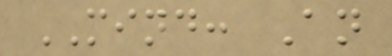MIND: An
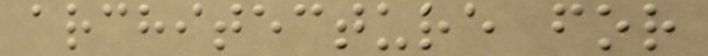architecture for
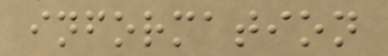information
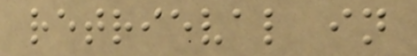retrieval in
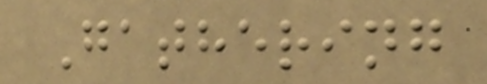Gathering
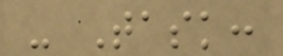- Task:
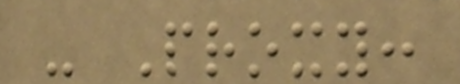- Proxy:
